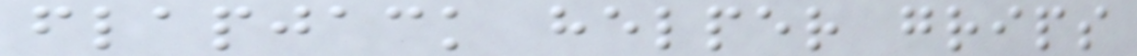flapjack helper grips
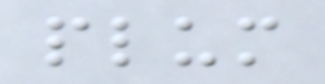plum
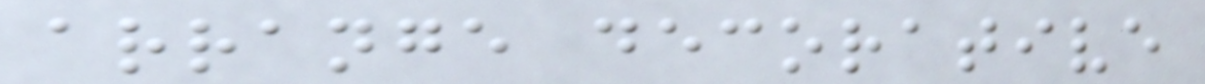arrange decorative
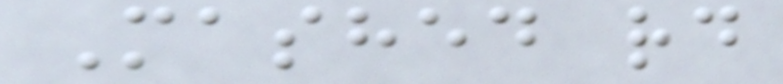Mashed rd
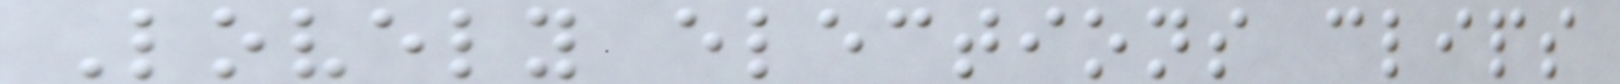Lovely elections clips
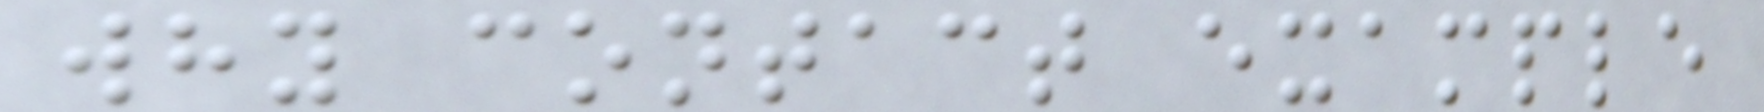why contact example
